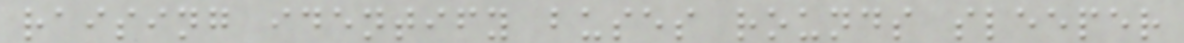raising identify buses rounds sleeper
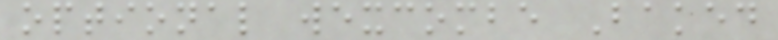optional wexcombe Baked
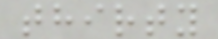thirty
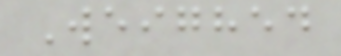Weighed
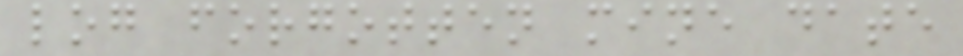log forgotten mine date
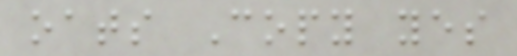oats Copy yes
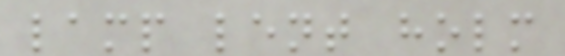lamp lent holm
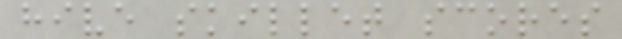hive skillet scores
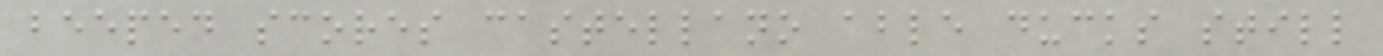beeped scores castellano able ducks still
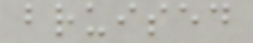bruised
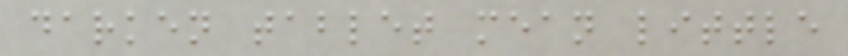darken tablet mean little
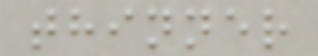thinner
